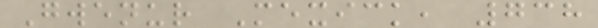Gwenur Mexick, 738
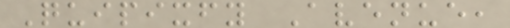Quipixfy Avenue,
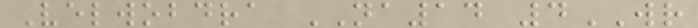Velwobdra NA14 4WR
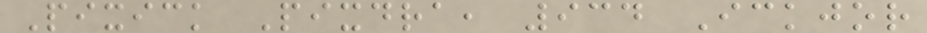Pixick Pixdra, 934 Ickjor
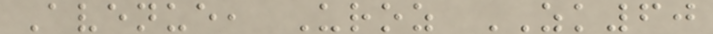Avenue, Uroz ZK60
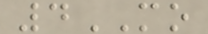4MO
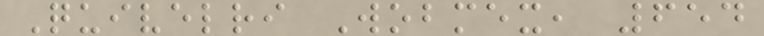Quivelri Wobmex, 654
